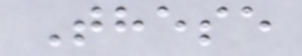These
